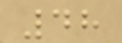48
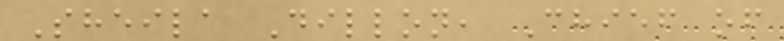Sheila Dillon, Chief of
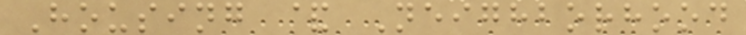Housing & Neighborhood
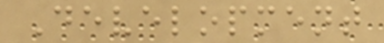Development
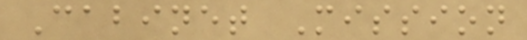Cabinet Mission
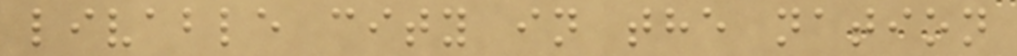livable city in the nation
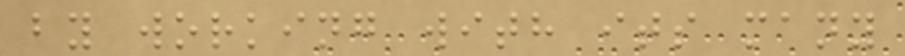by working with its many
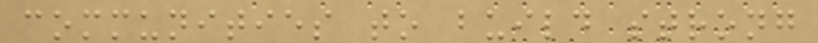communities to build strong
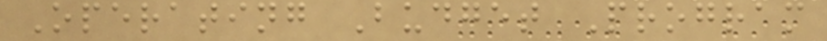Operating Budget Program
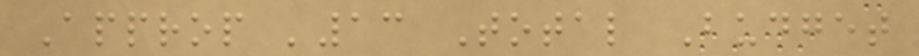Approp '13 Total Budget
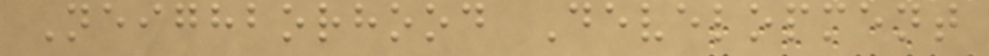Neighborhood Development
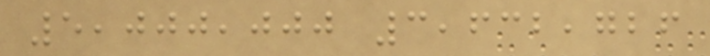5,000,000 3,632,726
